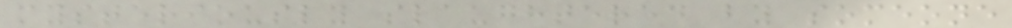mysteriously slaughtered by someone
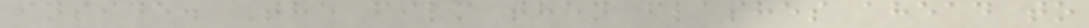inside. The film then flashes ahead to
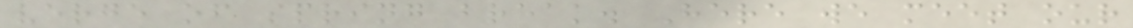verge of spring break. Here we meet our
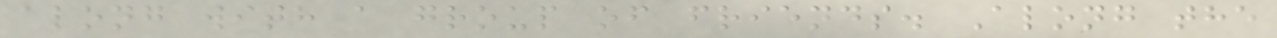along with a group of friends. Along the
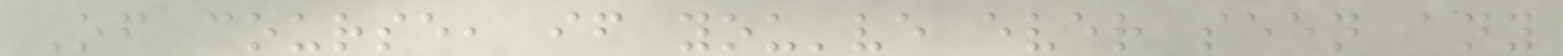Of course, if you've ever seen any
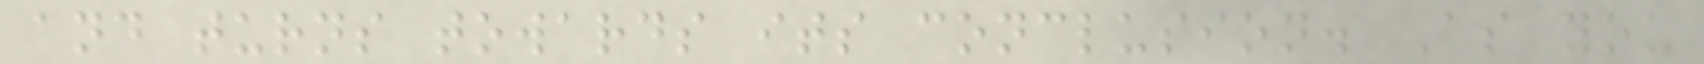and turns towards its conclusion. As you
